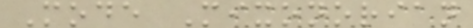Mode Mixonorian
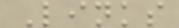Links
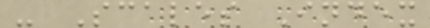- Scales Index
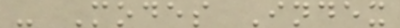- Modes Index
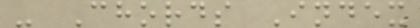- Chords Index
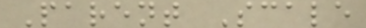Parent Scale
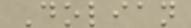Dolian
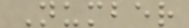Number
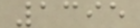1395
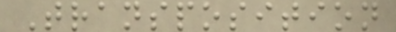Transposition
